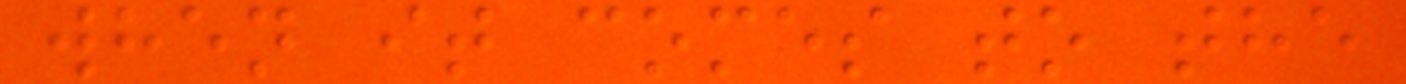when it comes to the
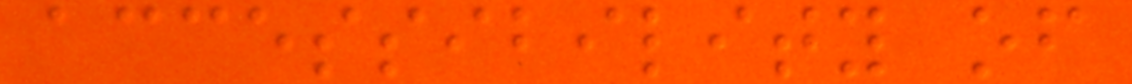accessibility of
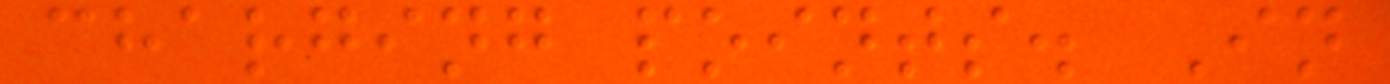charging points. In
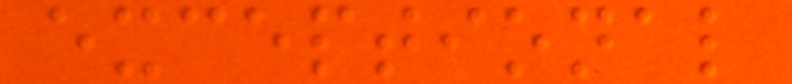exceptional
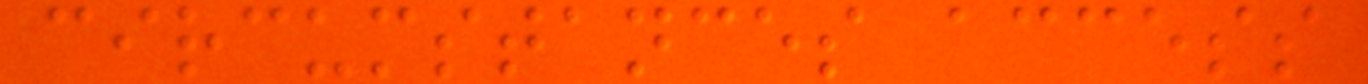circumstances access
